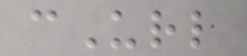cUrl
